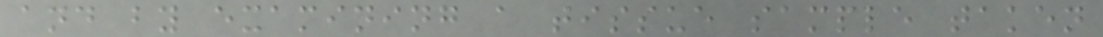and by examining a tissue sample taken
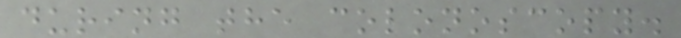during the colonoscopy.
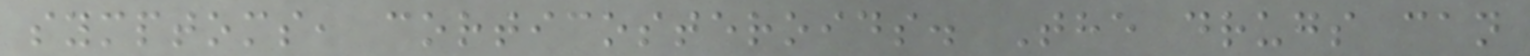symptoms, corticosteroids. The drugs can
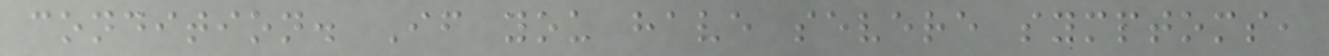condition. If you have severe symptoms,
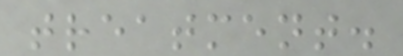treatment.
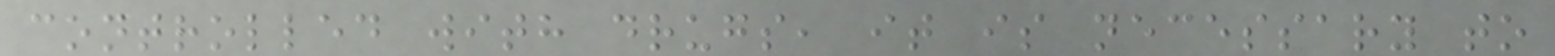controlled with drugs, it is necessary to
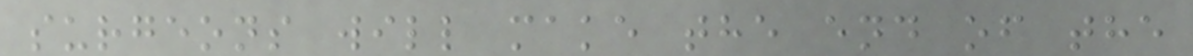surgeons will make the end of the
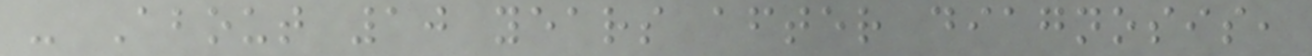- About 10 years after diagnosis,
